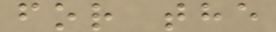for the
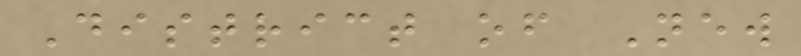District of New
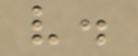v.
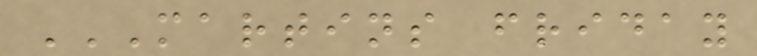MARTINS FRIDAY
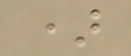)
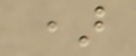)
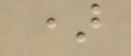)
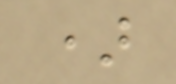)
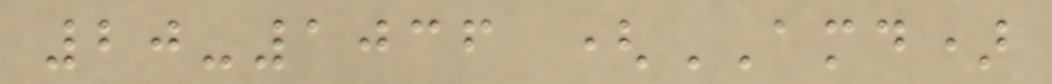20-1036 (AMD)
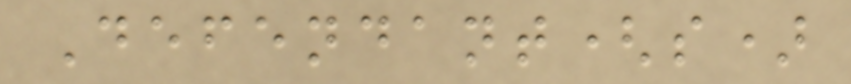Defendant(s)
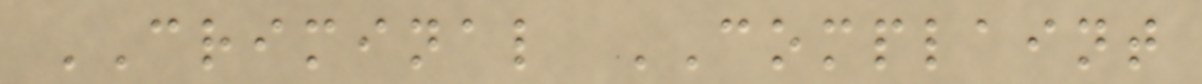CRIMINAL COMPLAINT
